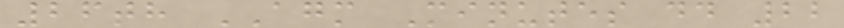26th AGM Minutes dd 22
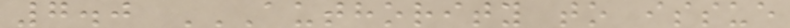7.0 AUTHORITY TO ISSUE
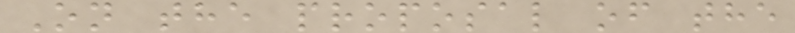On the proposal of the
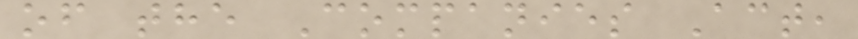of the Companies Act,
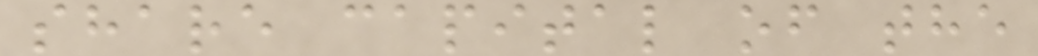share capital of the
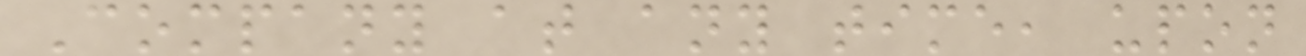Company at any time, upon
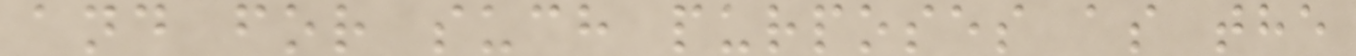and for such purposes as the
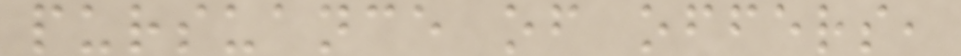pursuance of offers,
